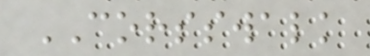CORSSWALK
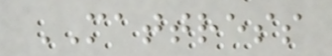MATTRESS
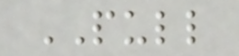PULL
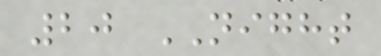20 NIGHT
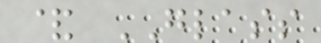& GLASS
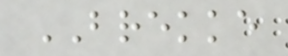BREKKE
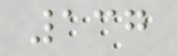137
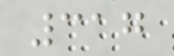317
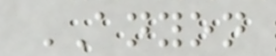ANYON
